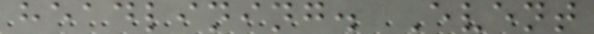headlining. Event
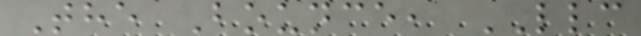The Bounce, LLC
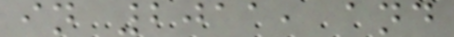in 2011, and
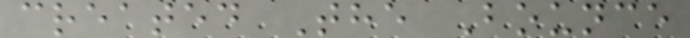created The Bounce
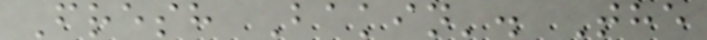Fresh Bakin'. The
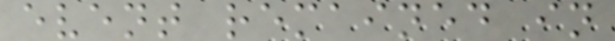event remained in
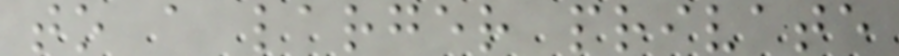to a larger private
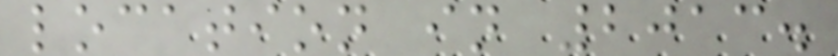location in 2013.
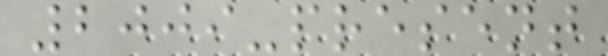2009-present
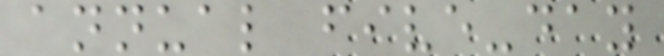annual five-day
